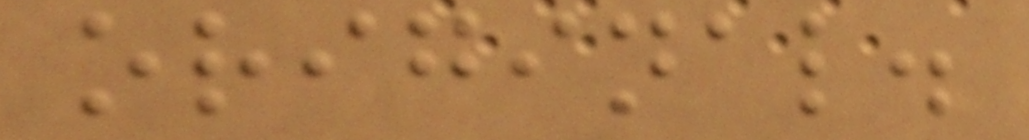original.
